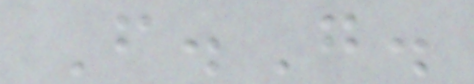F.G.
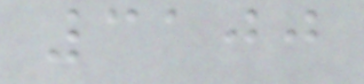3100
